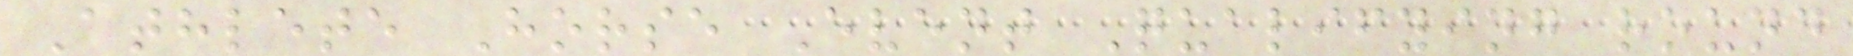Athlete Horse Event Qualifying round
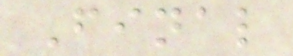Final
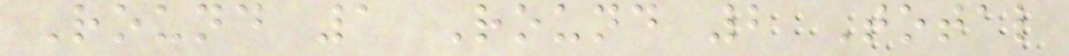Round 1 Round 2 Total
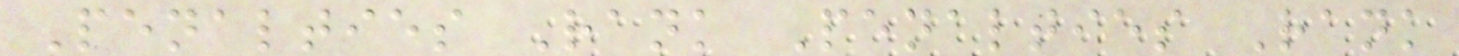Penalties Rank Penalties Rank
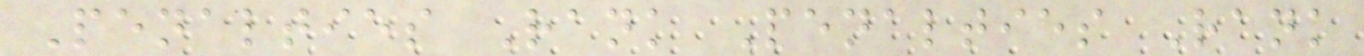Penalties Rank Penalties Rank
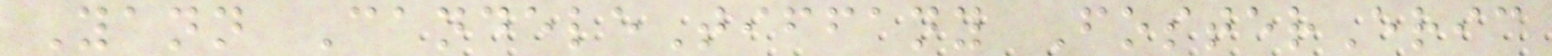Yann CandeleTiffany FosterEric
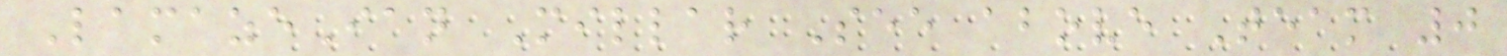LamazeIan Millar See above Team 0
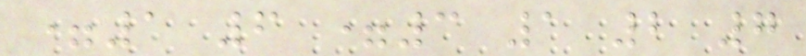=1 6 =3 1 2 7
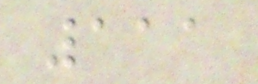111
